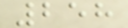258
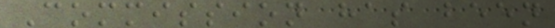Commission has been
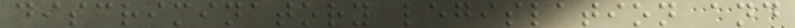discriminatory legislation and
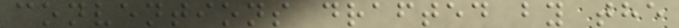conventions drafted by the
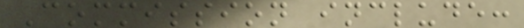Commission include:
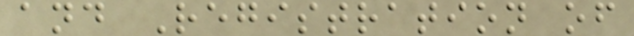and Registration of
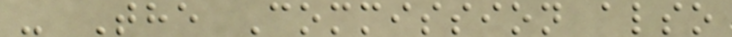- The Commission also
